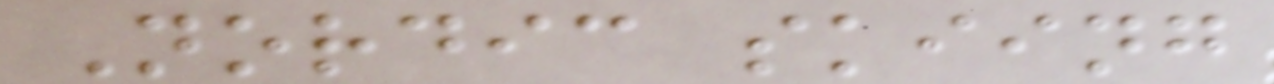Nordic skiing
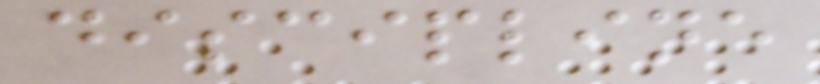discipline
